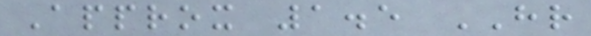Approx 1.5 HR
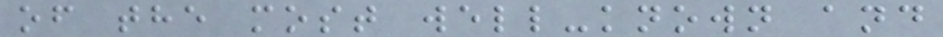of the most well-known and
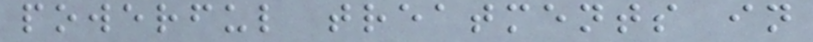powerful treatments in
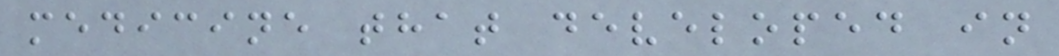medicine that developed in
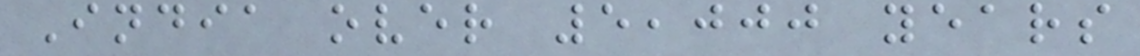India over 5,000 years
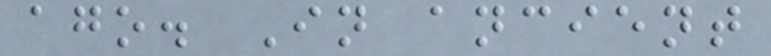ago. In ancient
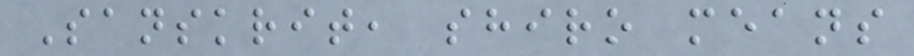Sanskrit, shiro means
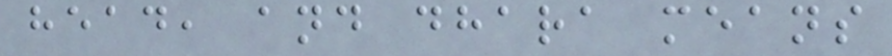head, and dhara means
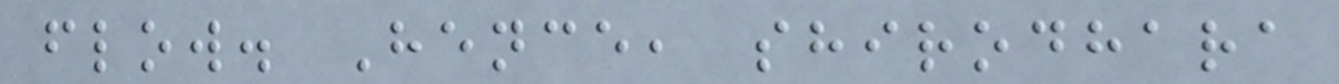flow. Hence, shirodhara
